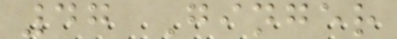47 Ginger
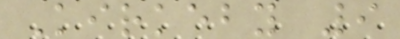Kirkeby 9
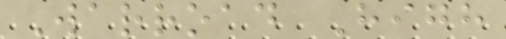Warroad High
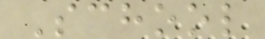School
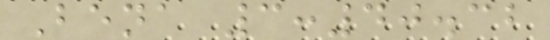Bena 3:40.32
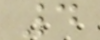4
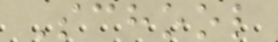School
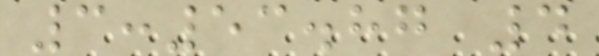3:53.87 4
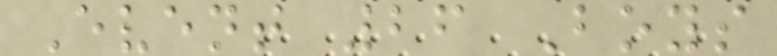Event 26 Boys
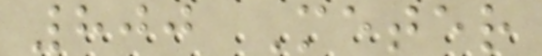800 Meter
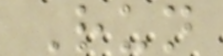Run
